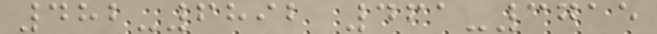482-6892 461-3715
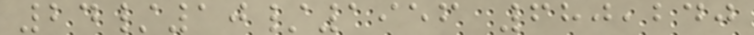24/10/1956 680,240
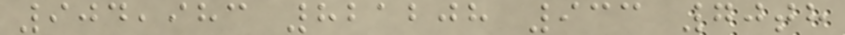904,983 821208 933 70th
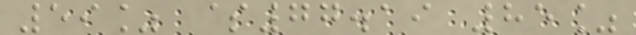59% $77.19 85%
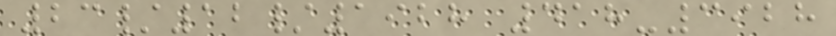23/12/1928 418-3928
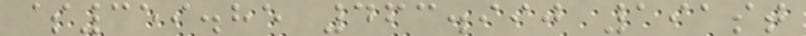$359.85 463.990 191st
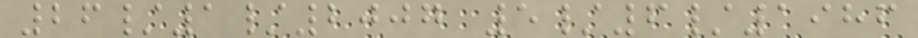26/1/2007 5/6/1986
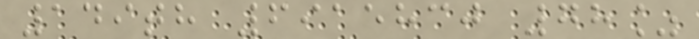149th 6915830 78%
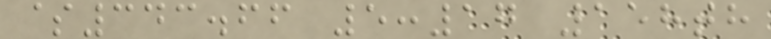$343.66 5:17 158th
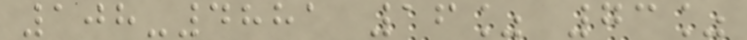108-4881 16% 73%
